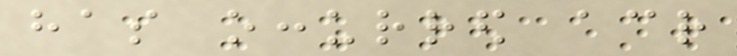has occurred across
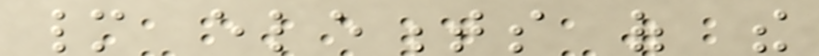many elements of the
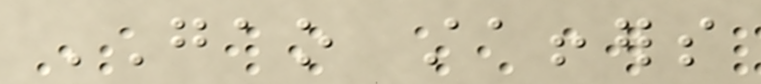GAO staffers
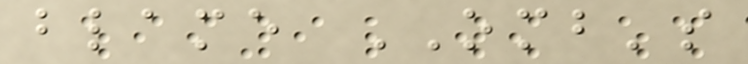blame OMB's
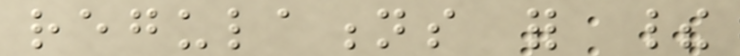regulations for their
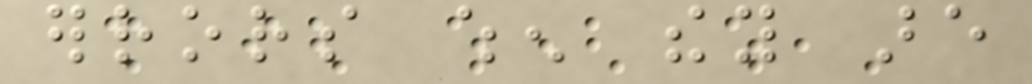errors when they are
